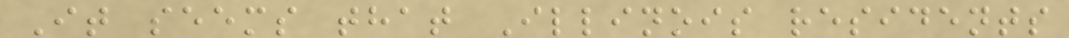It seems that Illinois residents
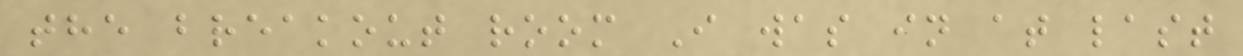the breakout room I was in at last
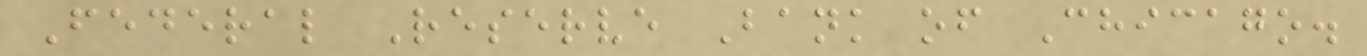Federal Reserve Bank of Chicago.
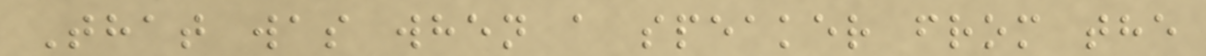That was when a speaker from the
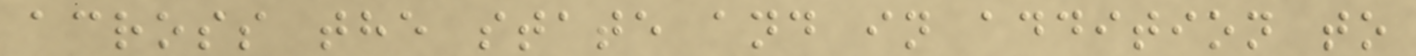across the state and in addition to
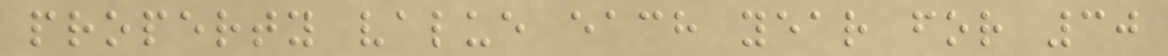property value each year for 30
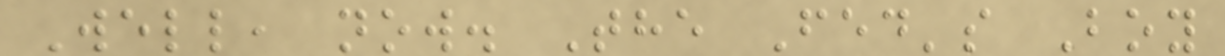Well, now. The Fed's Boy
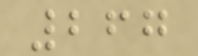267
